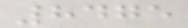8475
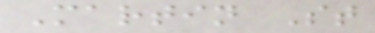Martin St
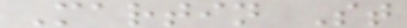Martin St
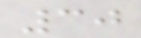30
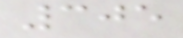305
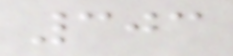303
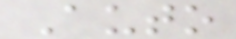Auto
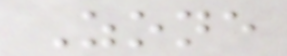Zone
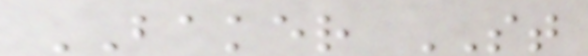BAKER ST
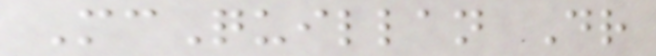McQuillan Dr
